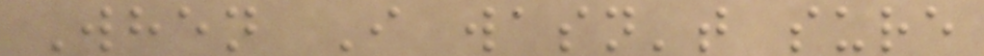When I wasn't sure
